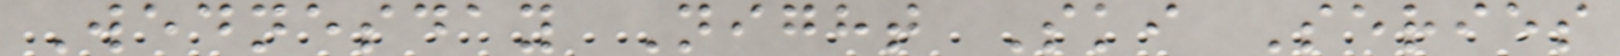Wednesday Night Ski Series
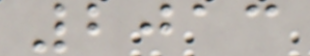2013
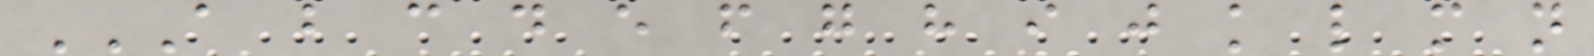A B C D E F G H I J K L M N
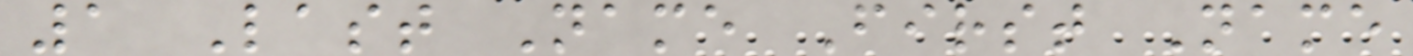1 Last Name First Name
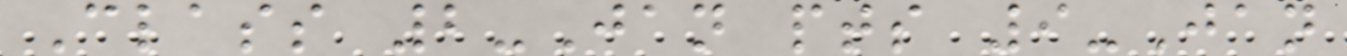Class 2-Jan pts 9-Jan
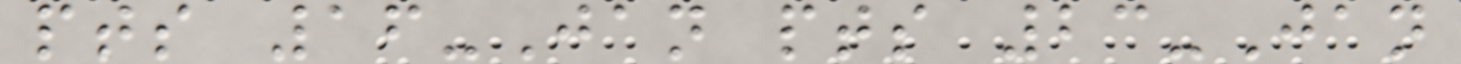pts 16-Jan pts 23-Jan
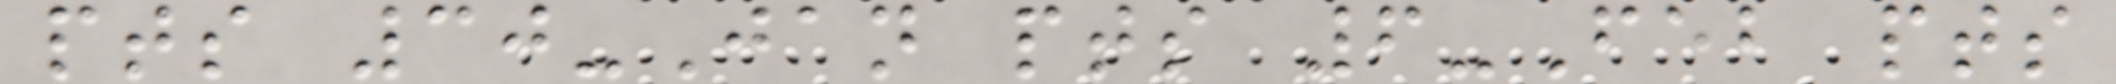pts 30-Jan pts 6-Feb pts
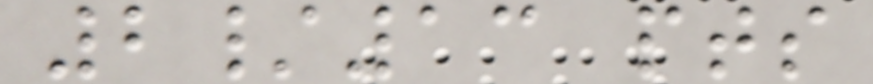2/13 pts
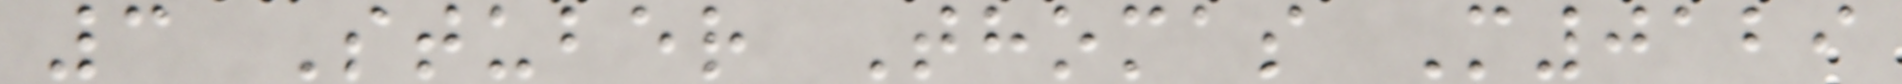3 Stuber Thomas M0129
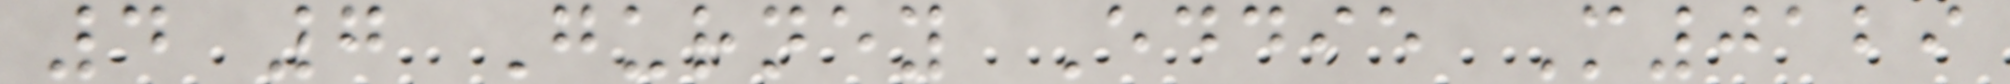4 7 Gurney Eddie M0129
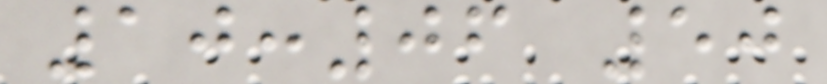10:06 50
